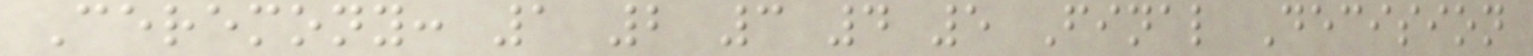Ceremony: 1 2 3 4 5 Final Decision
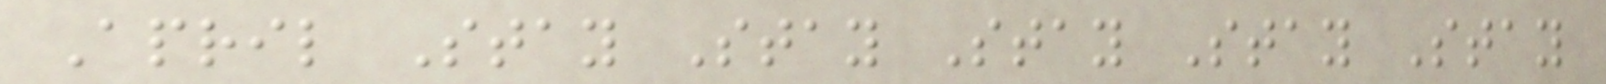April Stay Stay Stay Stay Stay
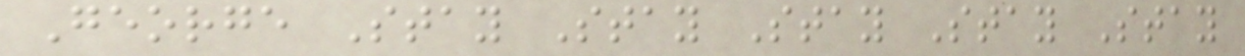George Stay Stay Stay Stay Stay
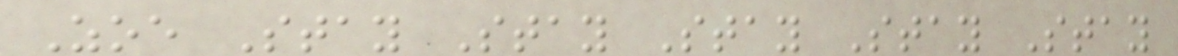Zoe Stay Stay Stay Stay Stay
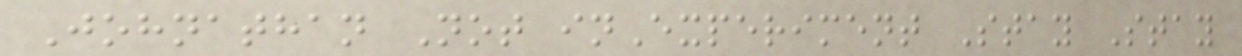Johnathan Not inExperiment Stay Stay
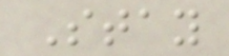Stay
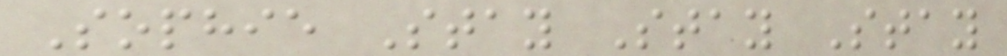Sophie Stay Stay Stay
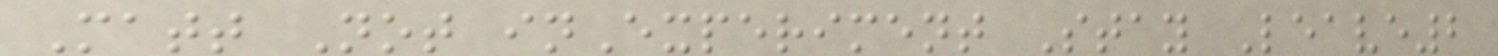Matt Not inExperiment Stay Leave2
